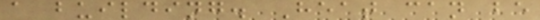a building. Heat can be
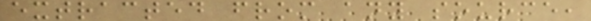extracted from any source,
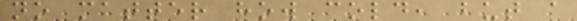no matter how cold, but a
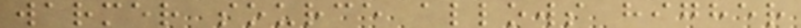warmer source allows higher
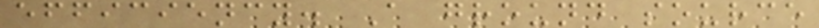efficiency. A ground source
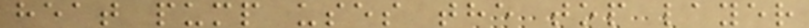heat pump uses the top layer
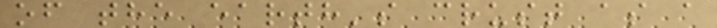of the earth's crust as a
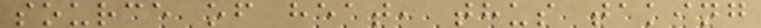source of heat, thus taking
